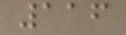116
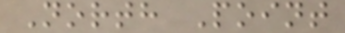North Point
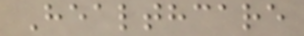Healthcare
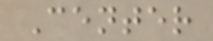Center
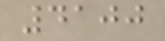4100
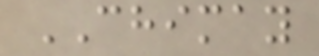CHIMAY
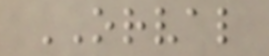ORVAL
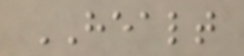HEALT
